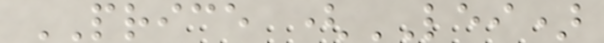PRICE (LEI)
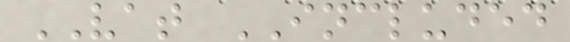VAT INCLUDED
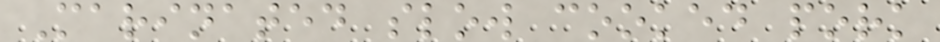Marinated slow cooked pork
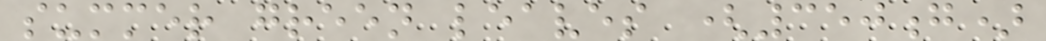summer green leaves (350g)
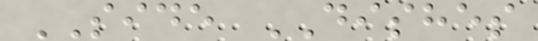SIDE DISHES
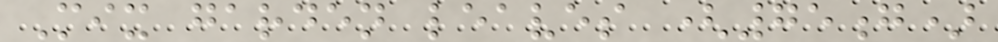Mix garden leaves (75g)
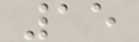15
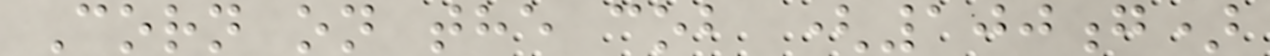Corn on the cob (100g)
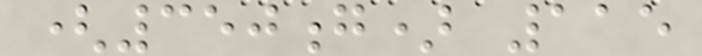(350g) 115
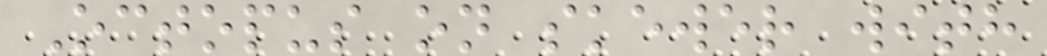Octopus on skewer with
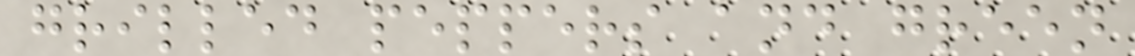grilled peppers and green
